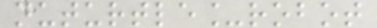nuturtle_robot
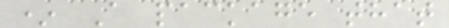* A package that
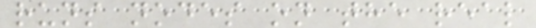runs nodes on the real
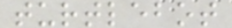turtlebot
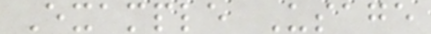Example Usage
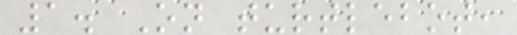1. On turtlebot,
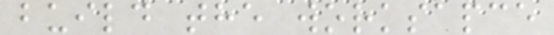build the worksapce
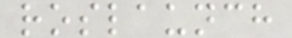roslaunch
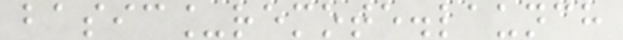basic_remote.launch
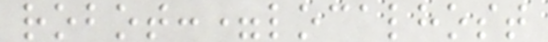robot:=localhost
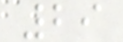29
